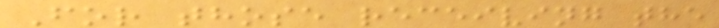For those receiving the
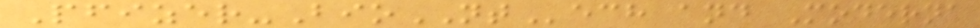Pfizer-BioNTech and Moderna
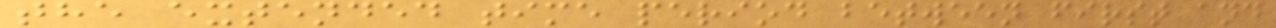the extended time period between first and
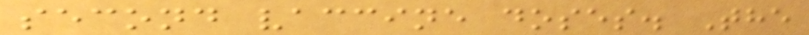second vaccine doses. The
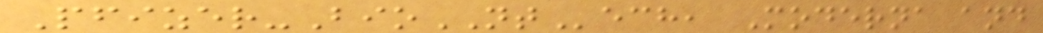Pfizer-BioNTech, Moderna and
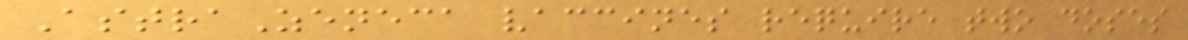AstraZeneca vaccines require two doses
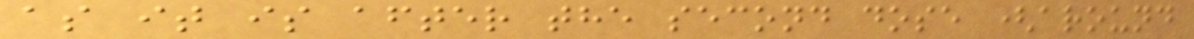as it is after the second dose (around
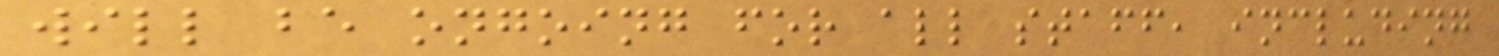will be ongoing for all staff, including
